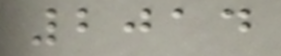2014
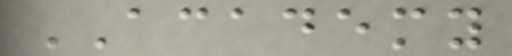ACADEMY
